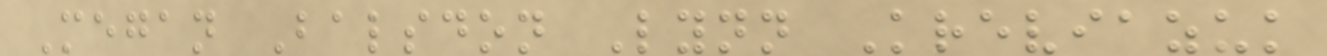Megan Balsdon Lynn Kreviazuk
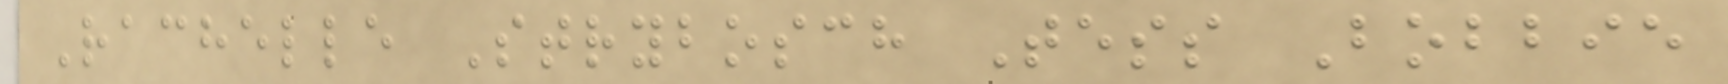Rachelle Strybosch Tess Bobbie
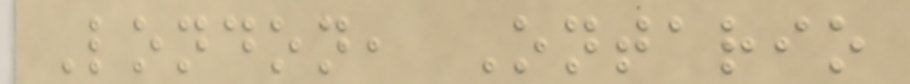London, Ontario
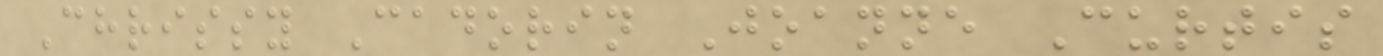Chrissy Cadorin Joanne Curtis
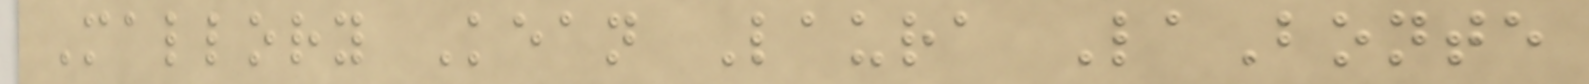Mallory Kean Laura LaBonte
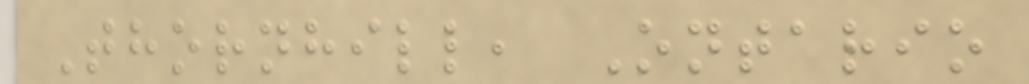Thornhill, Ontario
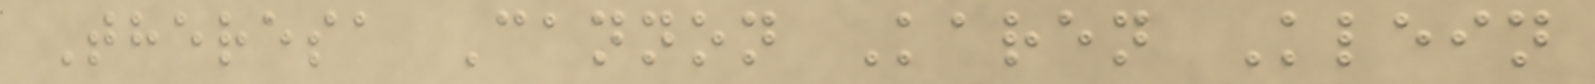Theresa Cannon Karen Klein
